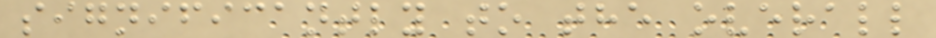significantly to the overall
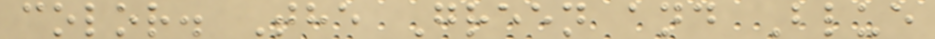color. The Green and Blue
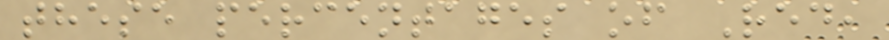these percentages of Red,
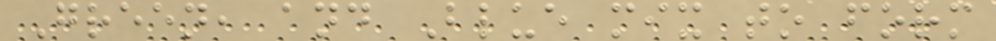Green, and Blue mix to form
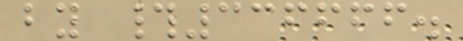by #336666.
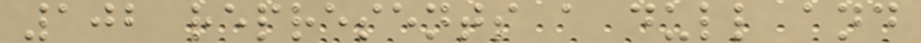102 represents a dull and
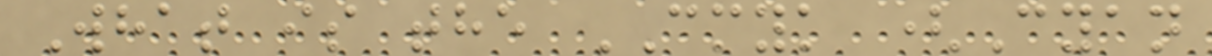What is the CMYK (Cyan
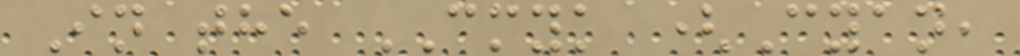In the CMYK (Cyan,
